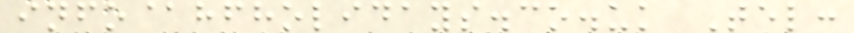info@hfholidays.co.uk Tel:
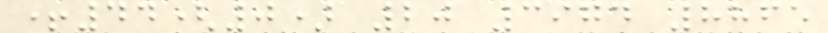+44(0) 20 3974 8865
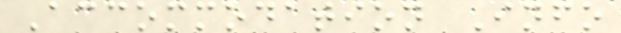Accommodation Info
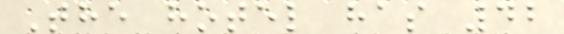The hotel has 42
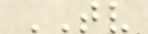TV
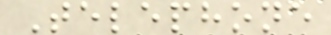Telephone
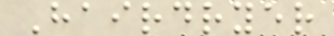Hairdryer
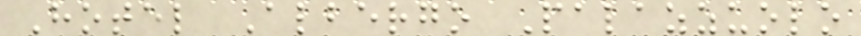Hotel Albergo Palazzuolo
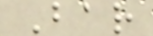Bar
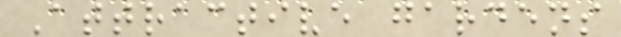Attractive gardens
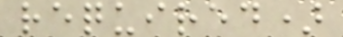required)
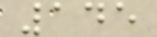145
